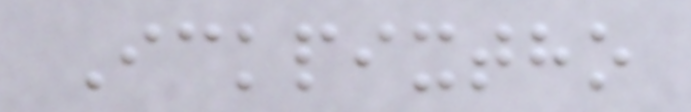Ickpixtho
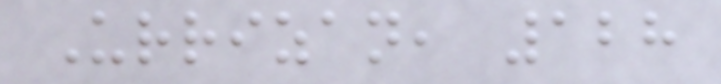Urrizan, 128
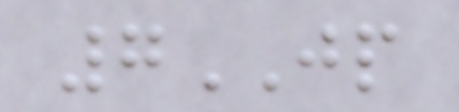7JP
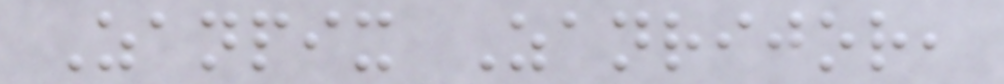Zanpix Zanrijor,
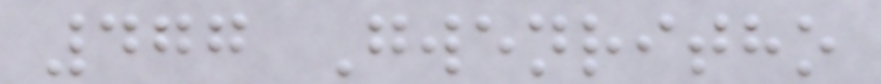477 Gwenritho
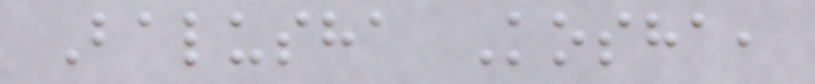Balusha Kosha,
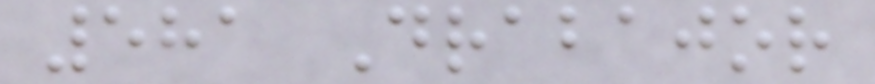581 Drabajor
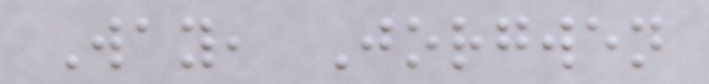Way, Jorgwen
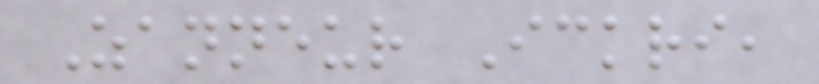Zanneur Ickri,
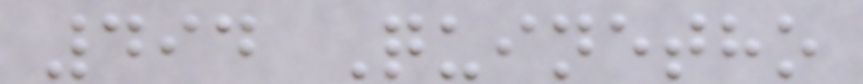494 Quinetho
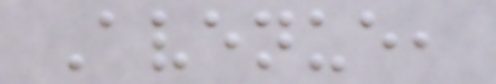Avenue,
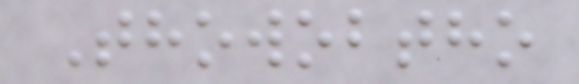Thowobtho
